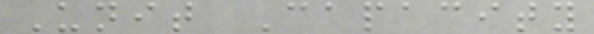Unit Capacity
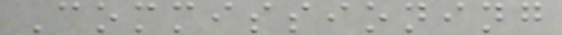Commissioning
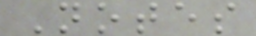Notes
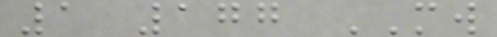1 177 MW
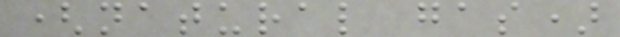(natural gas)
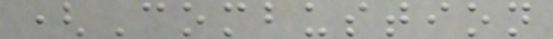(Combustion
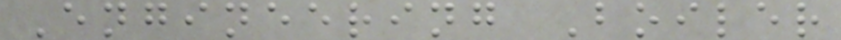Engineering Boiler
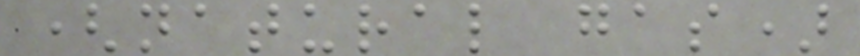(natural gas)
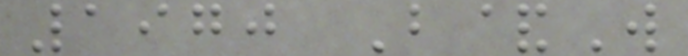1970 B&W
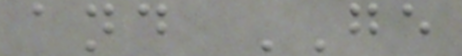and GE
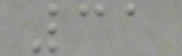31
